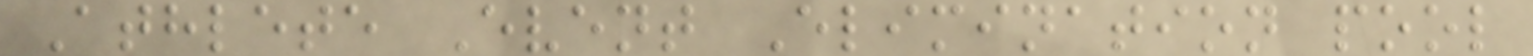Athlete Event Elimination pool
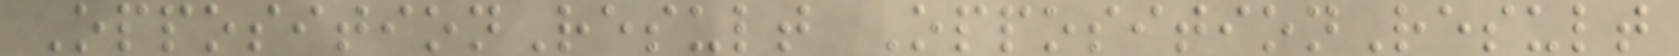OppositionResult OppositionResult
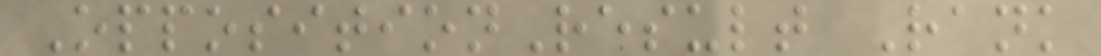OppositionResult Rank
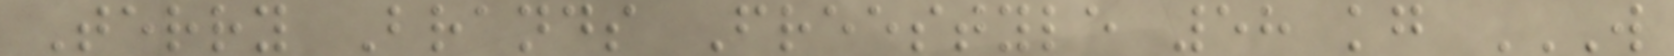Terry Brands Freestyle 58 kg W
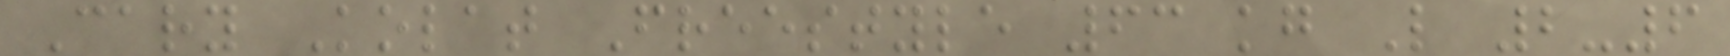Cary Kolat Freestyle 63 kg L 2-6
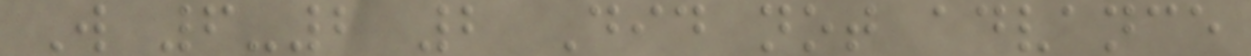W 6-2 2 Did not advance
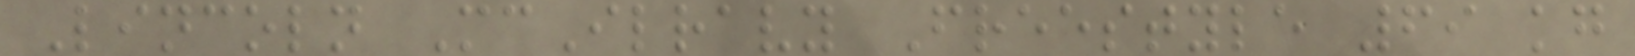Lincoln McIlravy Freestyle 69 kg
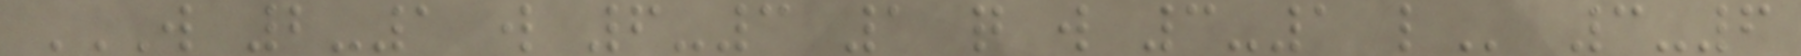W 2-1 W 6-3 1 Q W 3-1 L 3-6
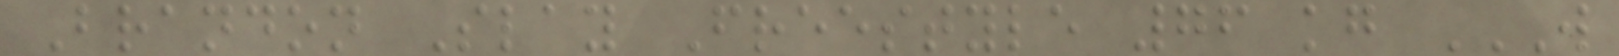Brandon Slay Freestyle 76 kg W
